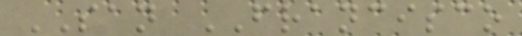SAN FRANCISCO
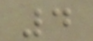4
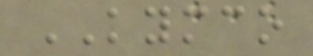KYMCO
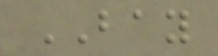BAY
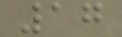17
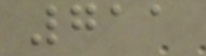711
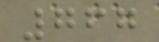767
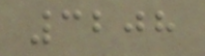3208
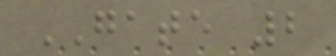GATE 2
